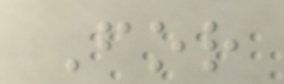For
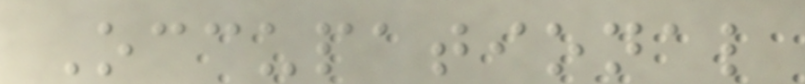Occupational
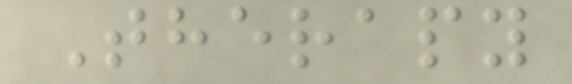Therapy
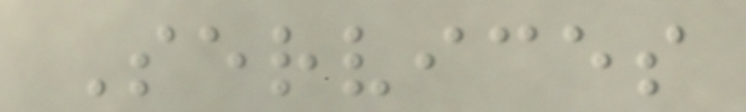Services
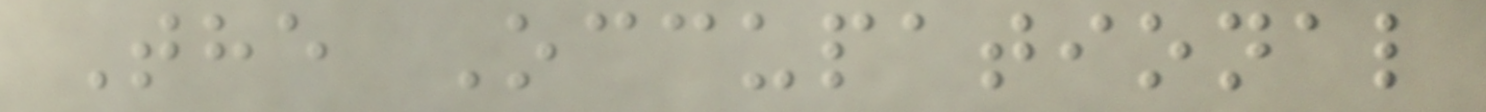The Occupational
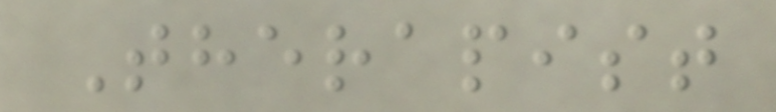Therapist
